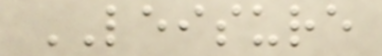LEISURE
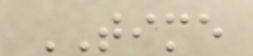TIME
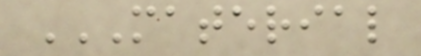MATERIAL
